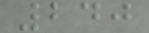240
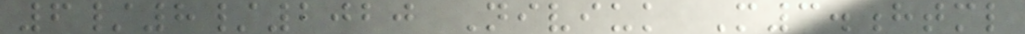6/8/2020 Niviuk M3.html
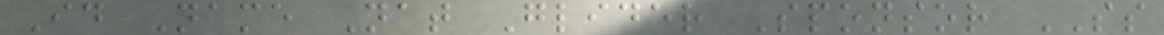Id Name Nat Glider Sponsor SS
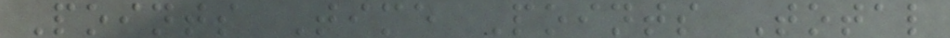Points Time Points Total
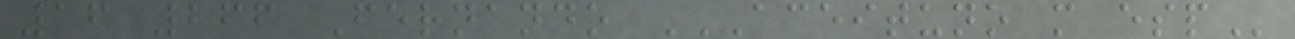16 266 Fernando ACEITUNO M ESP
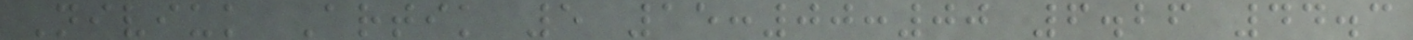Niviuk Artik 5 15:00:00 6.26 44.3
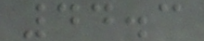44.3
